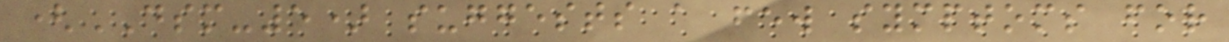(DSM-5) suggests a few symptoms for
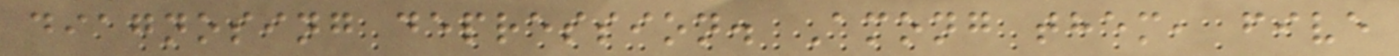diagnosing depression. Among them, five
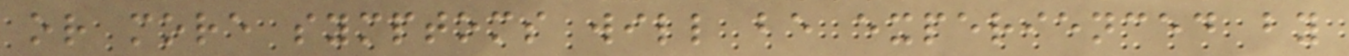or more symptoms will be experienced by
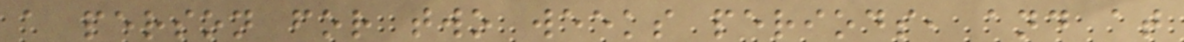a person for two weeks periods, and at
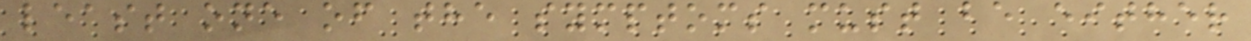least one of the symptoms must be either
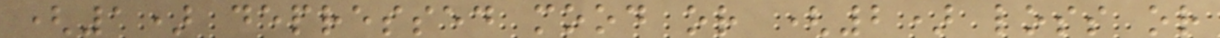(1) depressed mood or (2) loss or
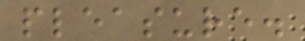pleasure.
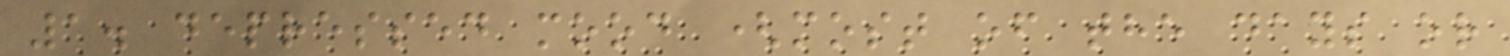1. depressed mood (most of the days or
